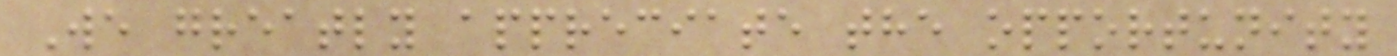We greatly appreciate the opportunity
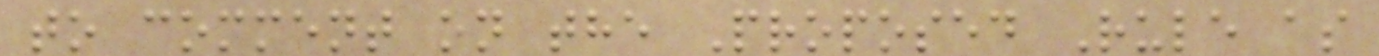to comment on the Proposed Rule as
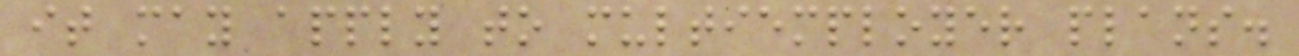it may apply to multiemployer plans.
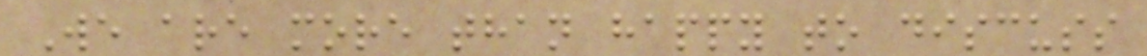We are more than happy to discuss
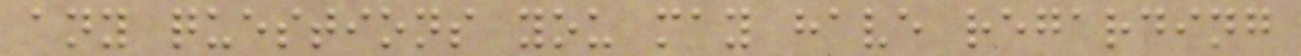any questions you may have regarding
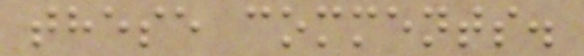these comments.
